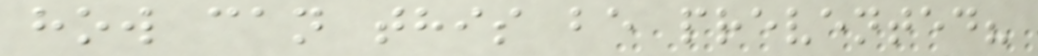how can this be prevented?
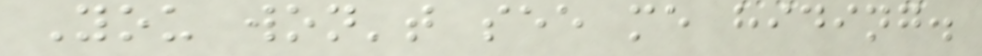You won't see me hiding.
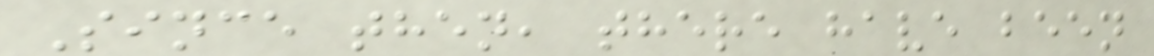Since then, there have been
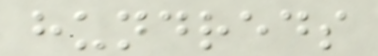hundreds
